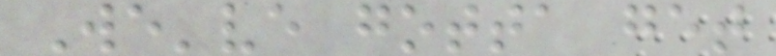We've gotta get
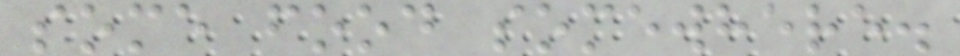some food somewhere.
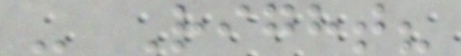- Right?
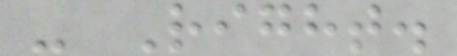- Right.
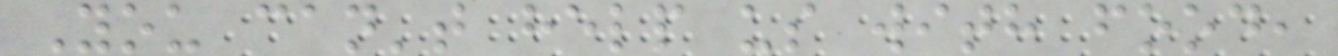You can't help us with food,
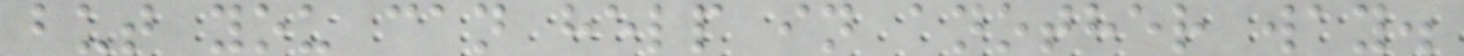but you can help in another way.
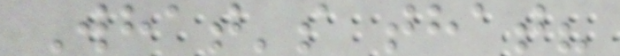What's that?
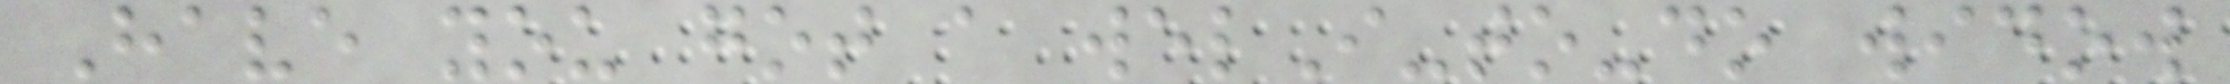Have you got a welI-to-do widow
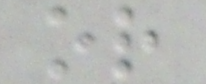or
